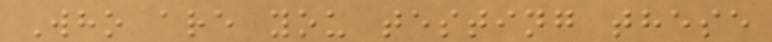Who are you testing these
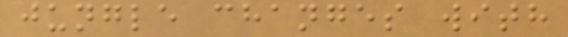jungle changes with
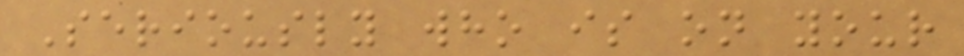Seriously who is on your
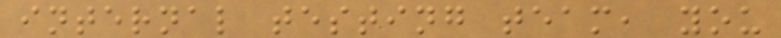internal testing team, you
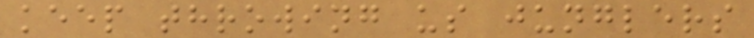keep throwing us junglers
